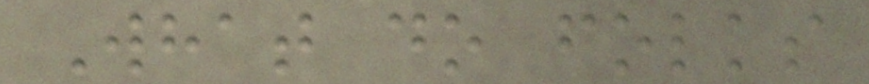What do folks
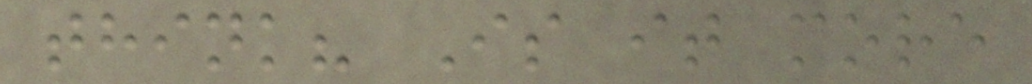think? Is it more
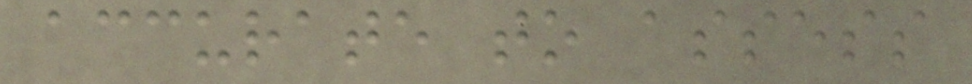accurate to assess
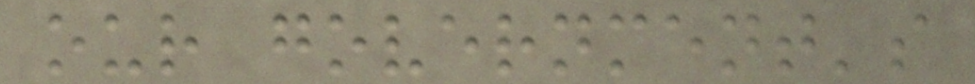our government's
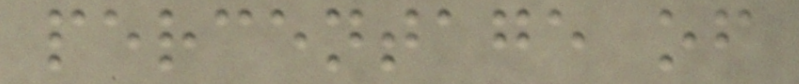percentage of
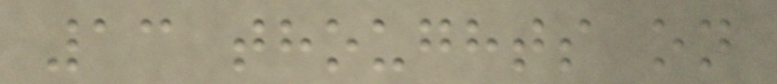13 thoughts on
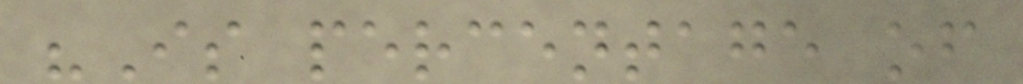"Is percentage of
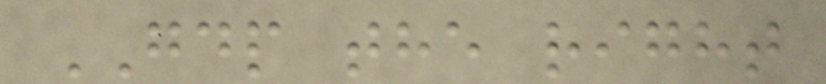GDP the right
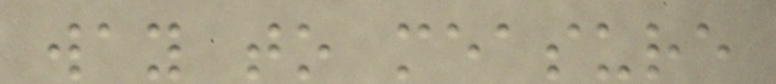way to measure
